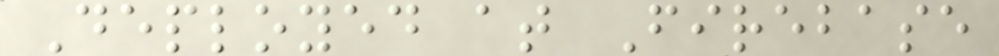Deployed at Firebase
